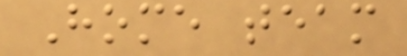Home team
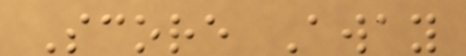Score Away
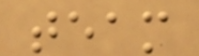team
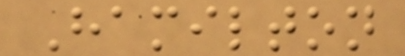Hamilton
